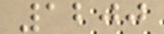1200
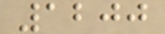1200
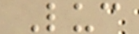Luc
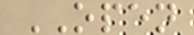OPEN
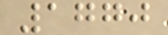1770
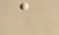a
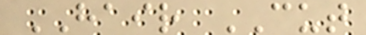HAIR CUT
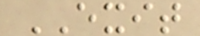EXIT
